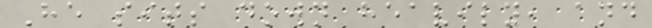He sits down heavily, and
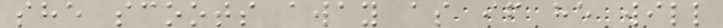she scoots away as if he will
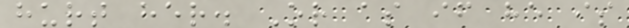hurt her. Or as if he is
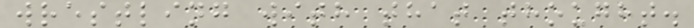wrestling with that thought.
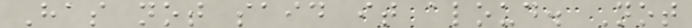Has not said it aloud. Not
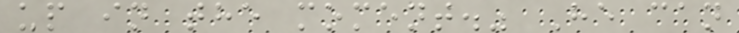up in the moment." He can
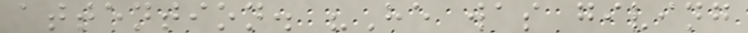attention. "He was giving
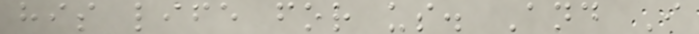his life for us. And I
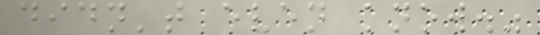didn't even know."
